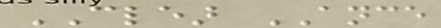CLEAR ANCE
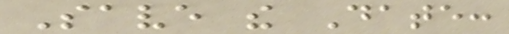Save the Date:
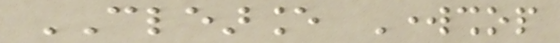CLEARANCE Workshop
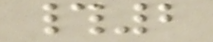#2
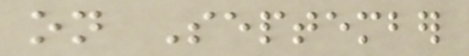on September
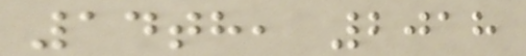14th, 2018
